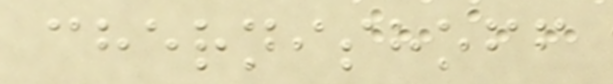chernishoff
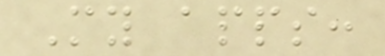My apps:
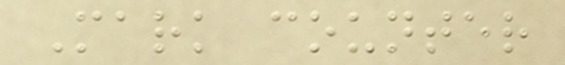Mark counter
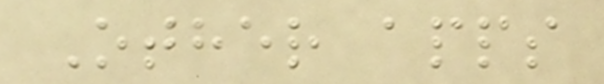Other apps
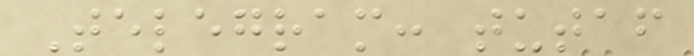Telegram: tutaf
